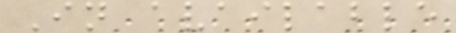In available
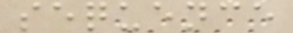sequence
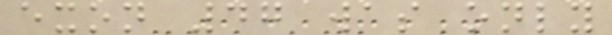exon 47 was only
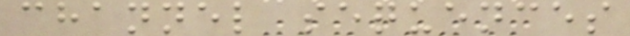channel sequences
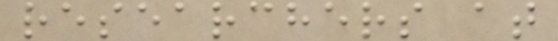researchers at
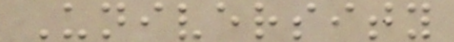University
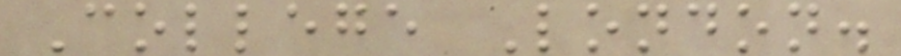College London.
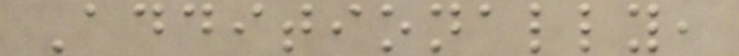Additionally,
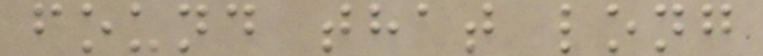found that long
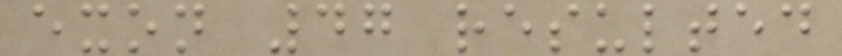exon 47 resulted
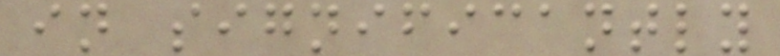in significantly
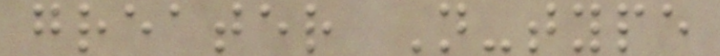greater N-type
